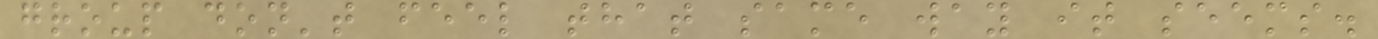group don't feel that same way it seems.
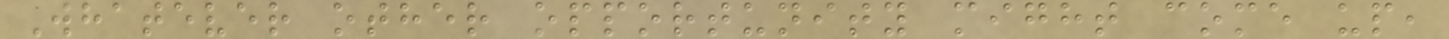Whatever other opportunity might come up,
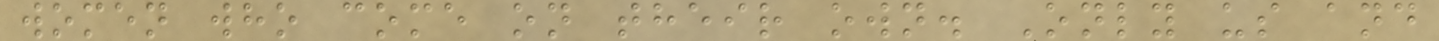women who come on their own. Only us and
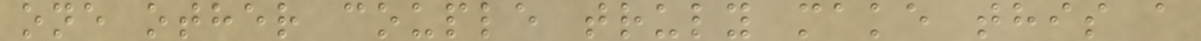one other couple truly make this a
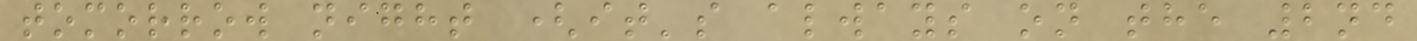tomorrow night (it's always on the 2nd
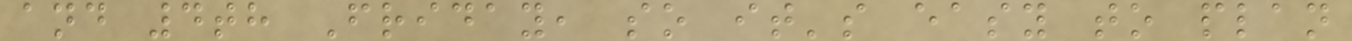and 4th Friday, so it's easy to plan
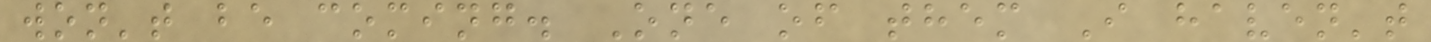won't be coming. One of them I haven't
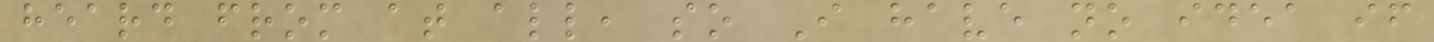heard from at all, so I have no idea if
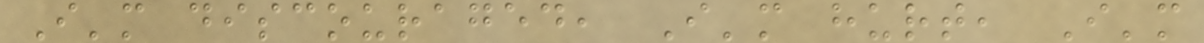I'm discouraged, I'm hurt, I'm
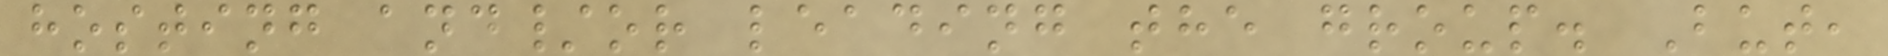hosting and/or leading the group. But,
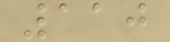110
